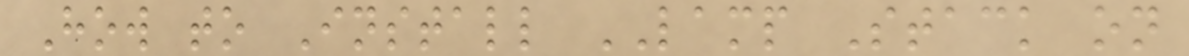How to Install LAMP Stack on
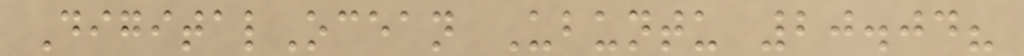DigitalOcean Ubuntu 20.04?
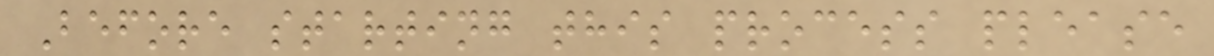Before starting this process please
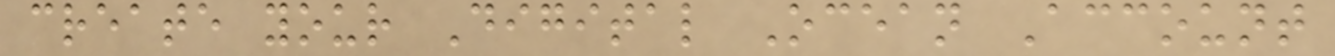create your Digital Ocean Account
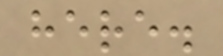here.
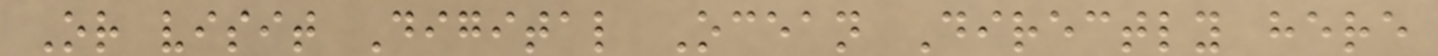Or visit Digital Ocean Directly here
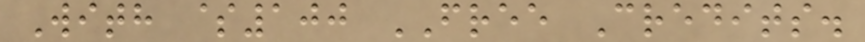With $100 FREE Credits.
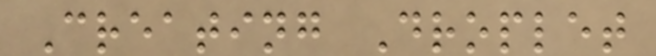Creating Droplet
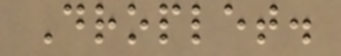Droplet.
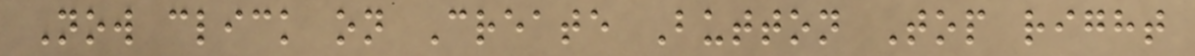Now click on Create Button Top right
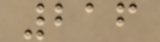216
